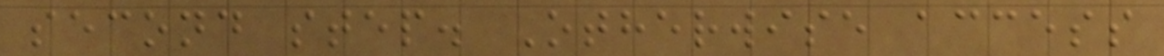second step. Otherwise access
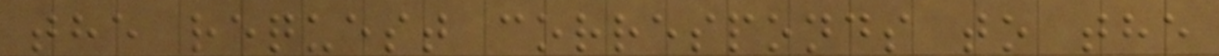the request corresponds to the
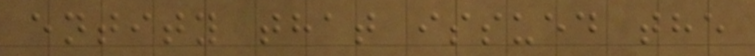entity that issued the
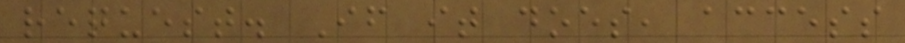request. If it does, access
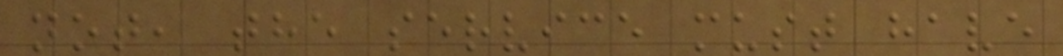not, the service must have
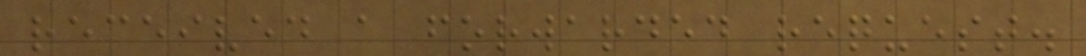received a forwarded request.
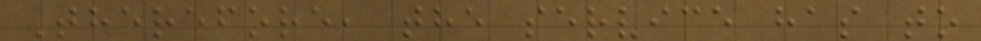Therefore, the service has to
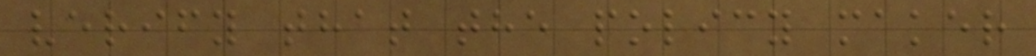verify that the policy maker
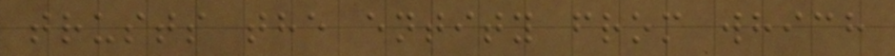trusts the entity from which
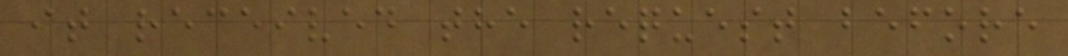it received the request before
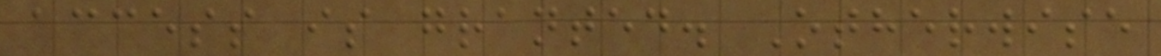access is granted. Otherwise
